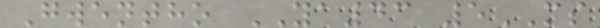Gwentho YA43 5MS
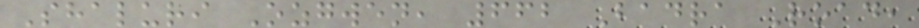Shaluri Ozgwen, 662 Badra Road,
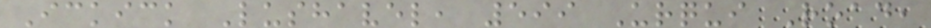Ickick Lushavel, 599 Urqui Road,
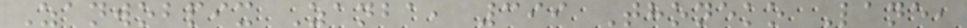Zanwobpix Zanba, 399 Thoneko Lane,
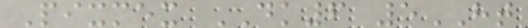Pixmex DK6 5HT
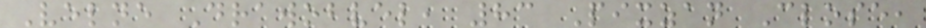Velne Drawobvel, 83 Pixzan Close,
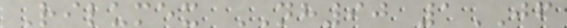Rilumex NH90 1JF
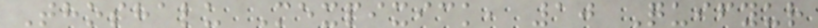Thoshalu Mexpixick, 10 Quifyur
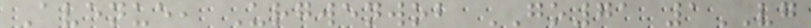Avenue, Urgwenwob GO71 1VG
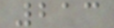213
